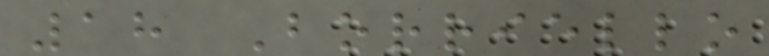18 Borriello
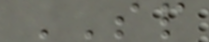SP
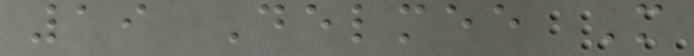19 Delmee M
